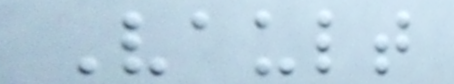Vault
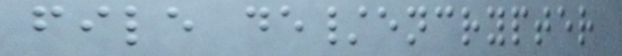file de/encrypter
